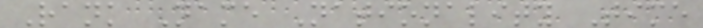Rank Name Nationality Time
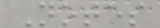Notes
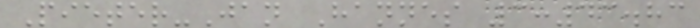Pieter-Jan Hannes 3:43.83
